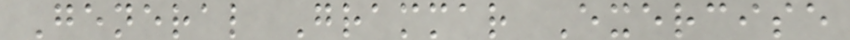General Grammar Exercise
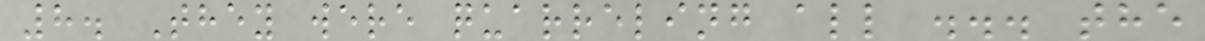8. They were quarreling all ... the
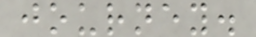journey.
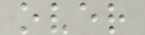over
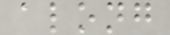along
